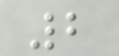2
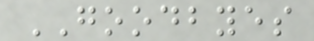GOODBYES
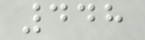448
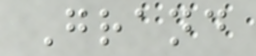Grand
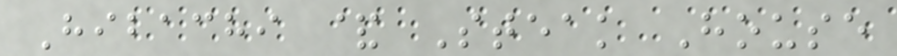Hibachi & Steak House
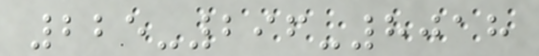225-296-8018
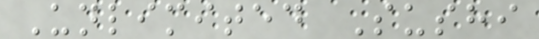Unlimited Sushi
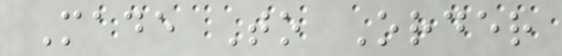Made To Order
